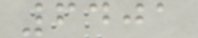6401
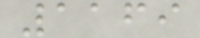1169
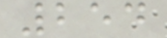254
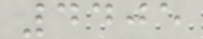4405
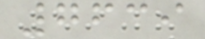7639
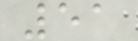51
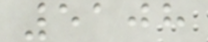5108
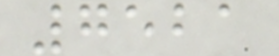7521
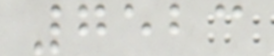7523
